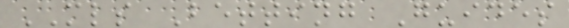MLS Betting Guides
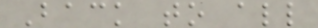Back to all
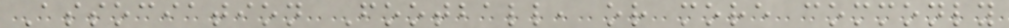Association Football, or more commonly
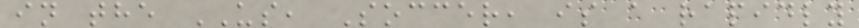in the US, Soccer, is a rapidly
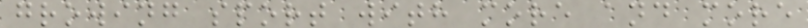growing sport with more and more
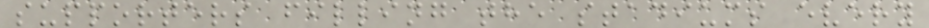supporters filling the stadiums every
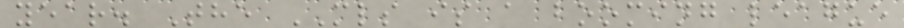year. The MLS is a booming league
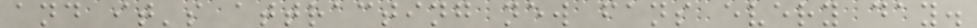and it's attracting new fans every day.
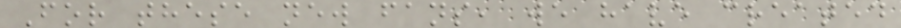For these new fans, we have created
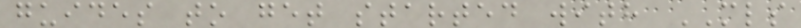guides to get started with MLS
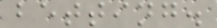betting.
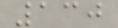130
